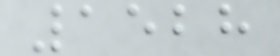1528
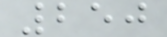250
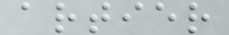artier
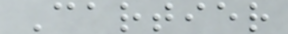Cartier
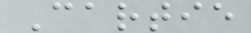Cartie
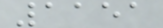1151
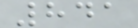841
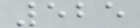525
